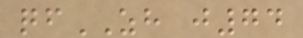qfZH j74
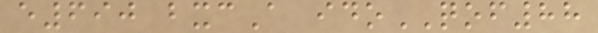e690 bxcA idoQOF88
